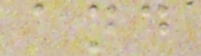and
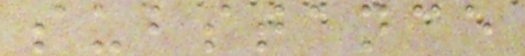substance
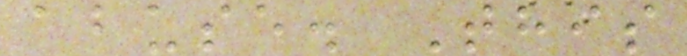abuse. This
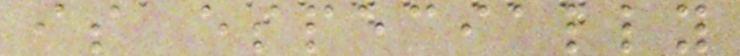is especially
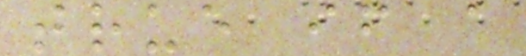true if a
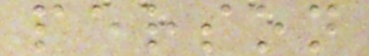person
